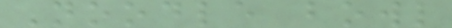Noodle bowl
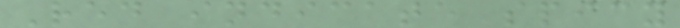Red indicate spicy
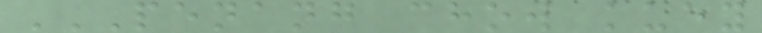PENANG CHOW KUEY
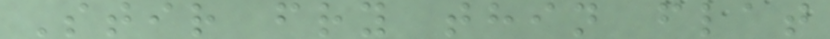Stir fry thin flat
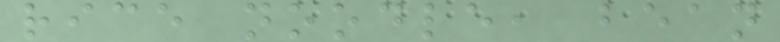rice noodle, bean
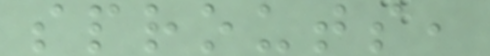sprouts,
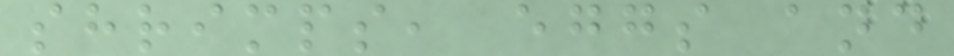shrimps, eggs and
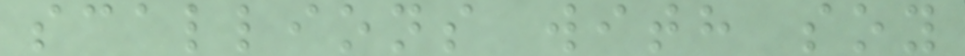scallions with soy
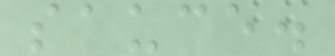sauce.
